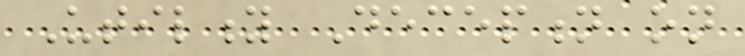Utility Deception on
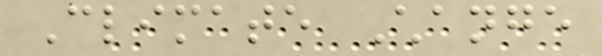Climate Change
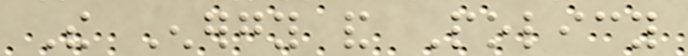The Energy and Policy
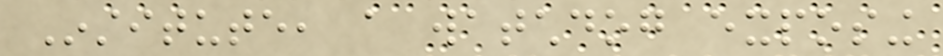Institute, a watchdog exposing
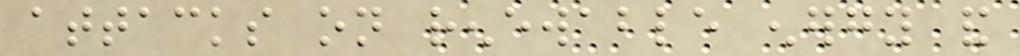attacks on renewable energy and
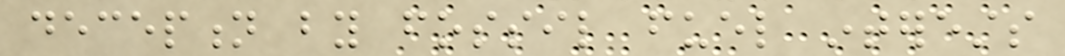deception by fossil fuel interests
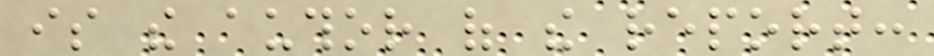is the author of the report:
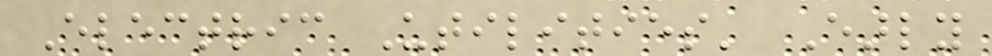Electric Utilities' Early
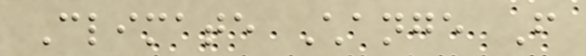Climate Change From
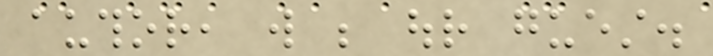author, will be our guest.
